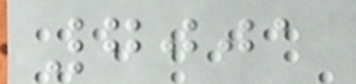7001
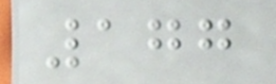177
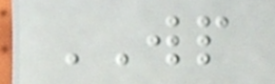WP
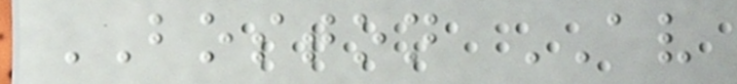BOSTON AV
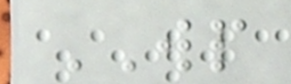WP
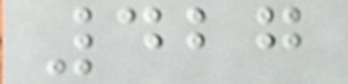427
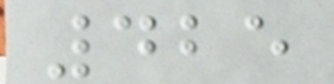425
